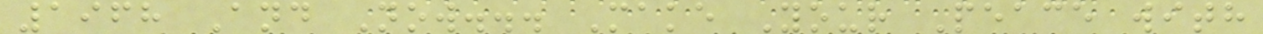1968 And Now... Make Your Peace with
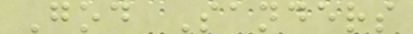God Sanders
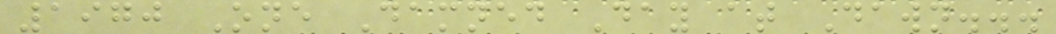1970 One Damned Day at Dawn...
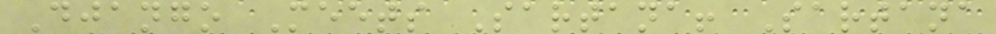Django Meets Sartana! Sartana
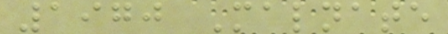1970 Malnate
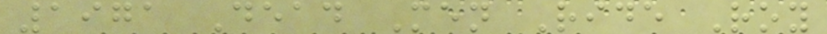1971 Dead Men Ride Roy
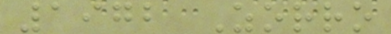1972 Zorro
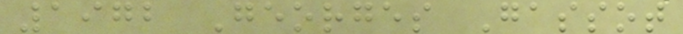1972 Georges Gassot
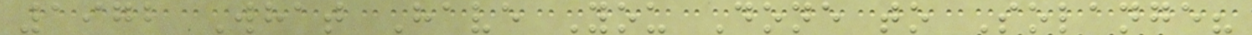1972 What Have You Done to Solange?
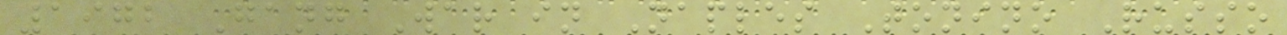1972 Gang War in Naples Tonino Russo
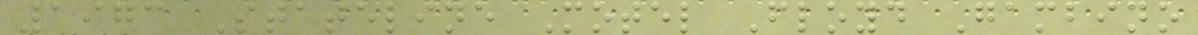1973 Stateline Motel Floyd Gambino
